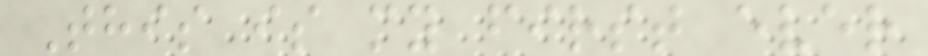This is my first ever
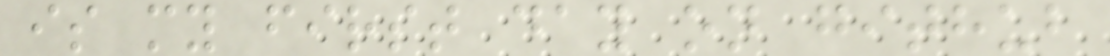is my first day on github
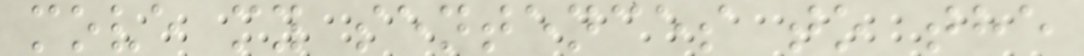move my sentences to the
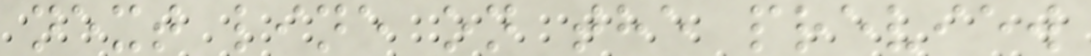next line on the preview
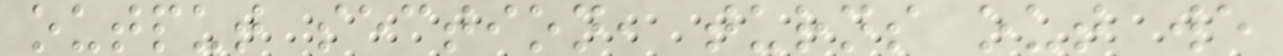output section, turns out we
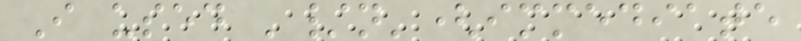I used '/n'(immediate
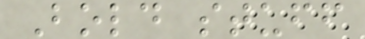Bold stuff
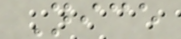Nice
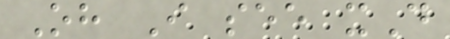Oh I see xD
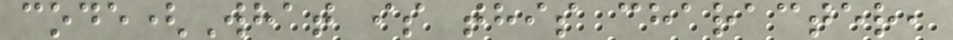code(What is this character,
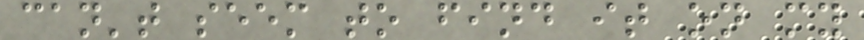can't seem to find it on my
